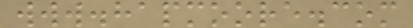www.hapmoore.com
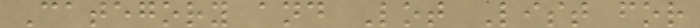Category and Lot List for
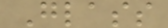Glass
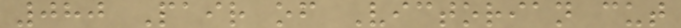080 Pair of Victorian cut
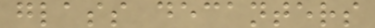glass decanters
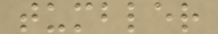tumbler
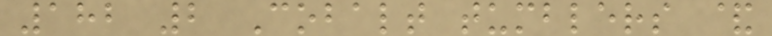182 2 Cobalt tumblers &
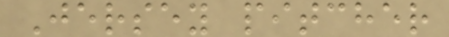Jersey pitcher
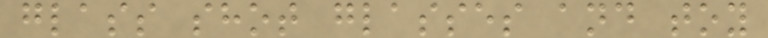glass shot glasses and toy
